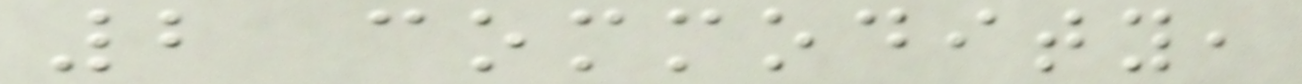2 commodity,
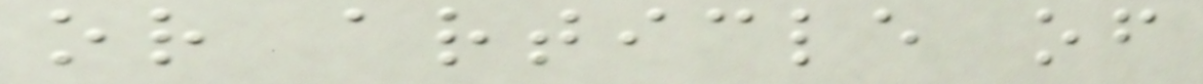or article of
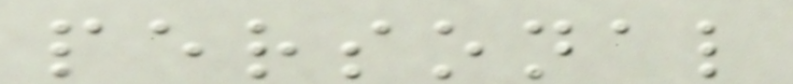personal
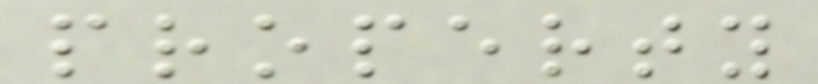property
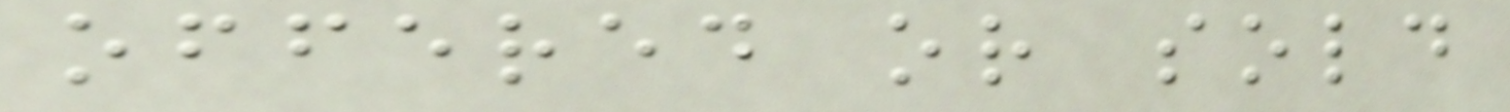offered or sold
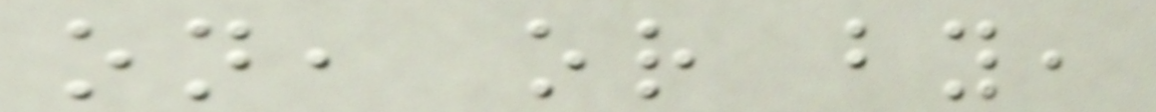on, or by,
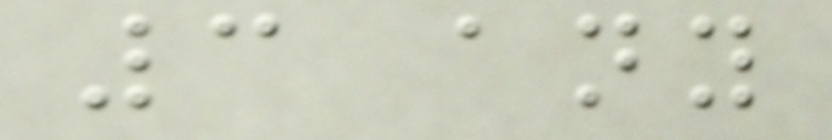3 any
